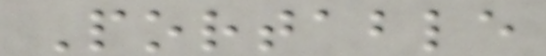Portable
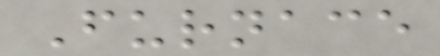Furnace
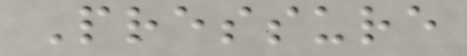Pressure
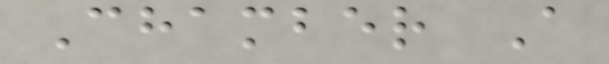Chamber A
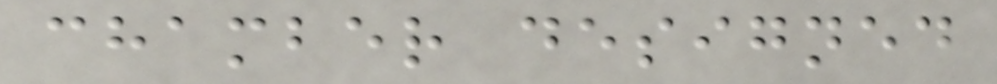chamber designed
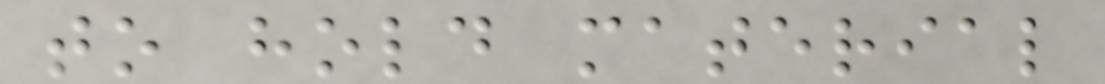to hold material
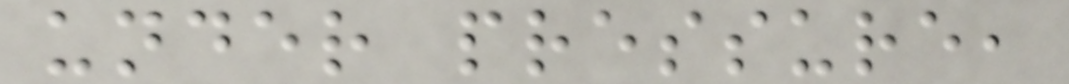under pressure,
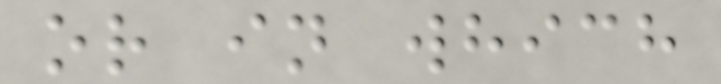or in which
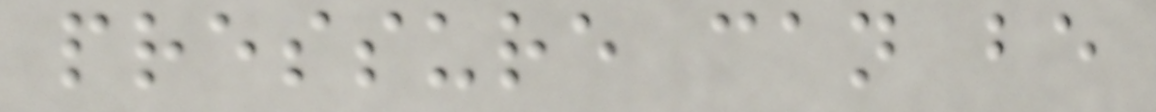pressure can be
